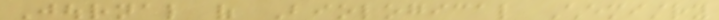Journal of Biological Chemistry
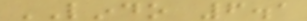LINDO 6.1
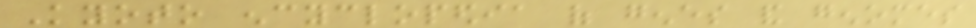Kyoto encyclopedia of genes and genomes
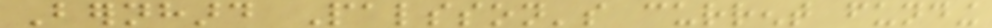Bernhard Palsson's current funding
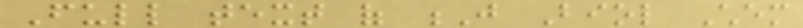Full text of J Biol Chem
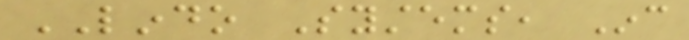LINDO Systems, Inc
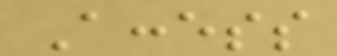Access
